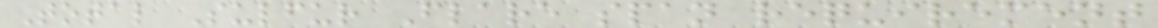Total Sulfur Flare span requirement
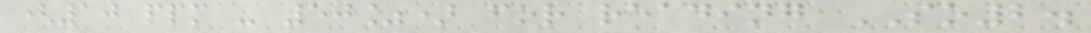(10 ppm - 50%) for reading SO2.
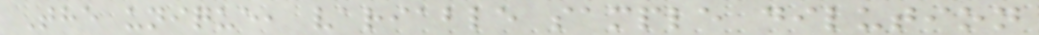The unique, variable sample dilution
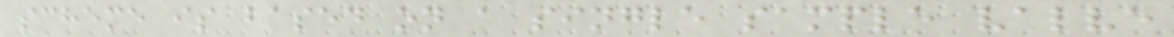scheme is based on a single sample valve
